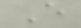E
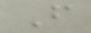F
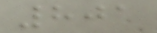801
